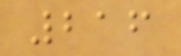216
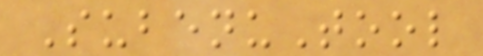SubenuTool
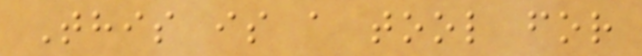This is a tool for
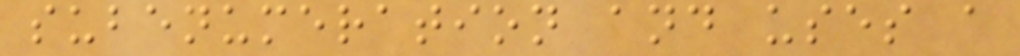subenumeration and uses a
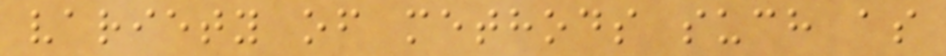variety of methods such as
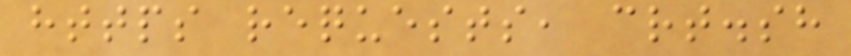https requests, crt.sh
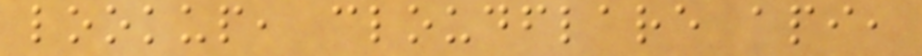lookup, cloudflare api,
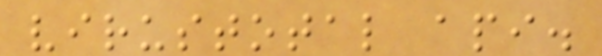virustotal api.
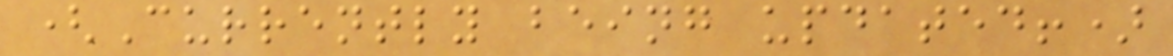(Currently being updated!)
